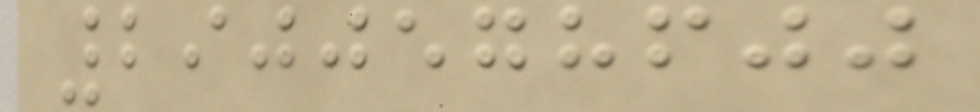2900578600
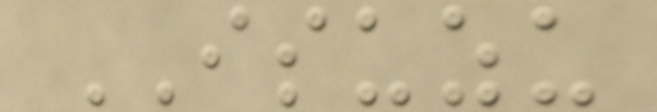ISUZU
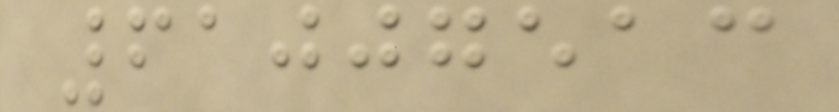61007513
